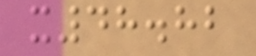x48.82
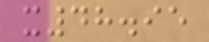x48.95
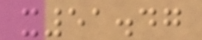x51.47
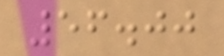56.00
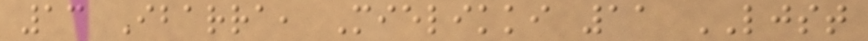13 Ibarra, Mielikki 11 LJST
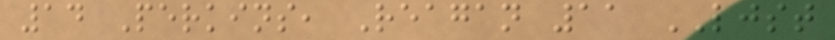14 Perkins, Reagan 11 LJST
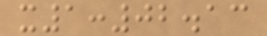x1:02.13
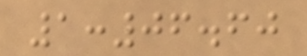1:06.60
